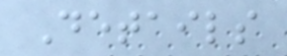Details
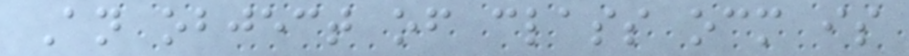An object of class ocm is
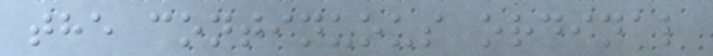the continuous ordinal
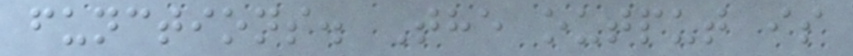functions. The output is
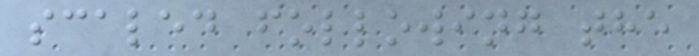scaled following the
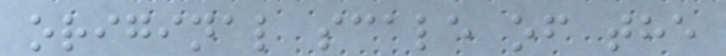original scale of the
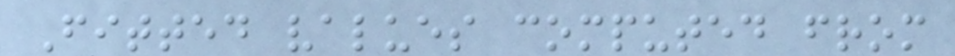Fitted values computed from
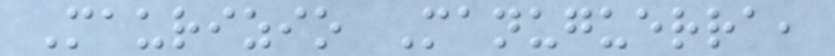Maurizio Manuguerra,
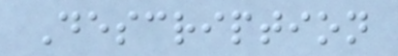Description
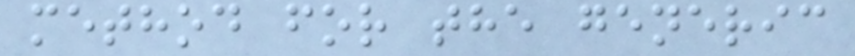method for the generic
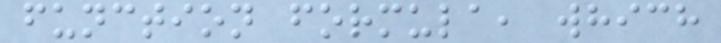function formula, which
